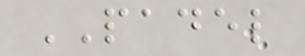PADEL
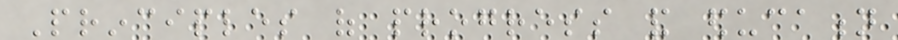Principles of progress and education
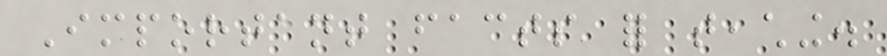Important facts for teaching.
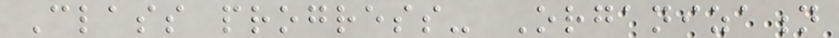Class progress- Organization
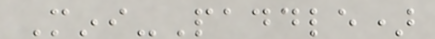Mini-Paddle)
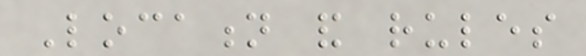Location and rules
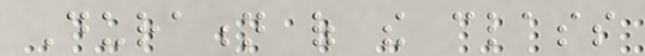Duration of the class
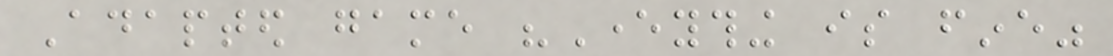Adapted game "Everything is fine"
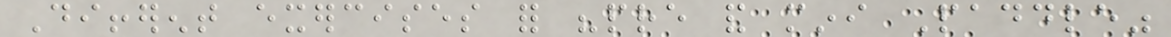Different exercises for "pre and mini Paddle"
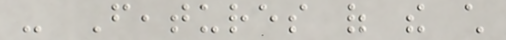- Features of the child
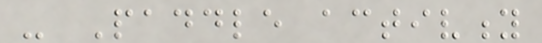- Paddle activity
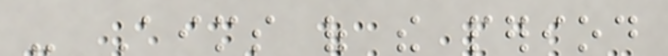- Aims of the period
